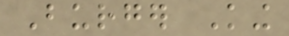Burger King
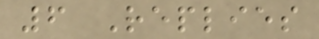6 Replies
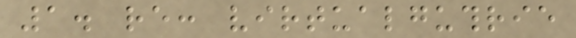1. re: virtualguthrie
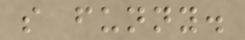so funny.
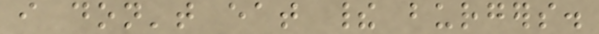i don't eat their burgers.
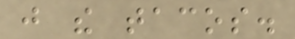just the tacos.
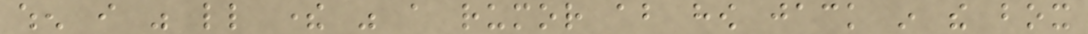when i was little there was a rumor about how jack in the box
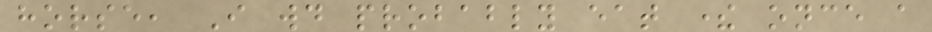horse, I would probably eat there once a
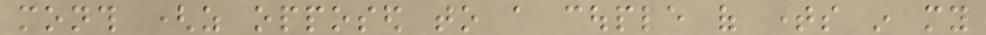month (as opposed to a couple of times in my
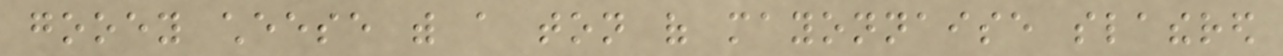gooey cheese with a ton of mayonnaise slathered
